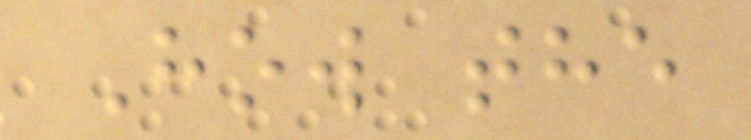How the
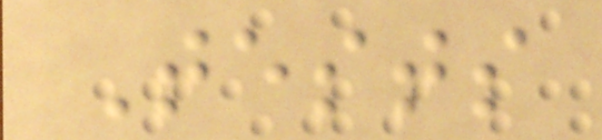Tests
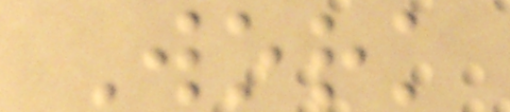Work
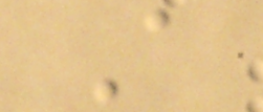A
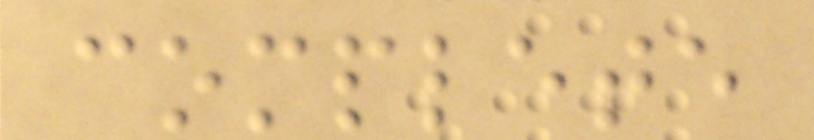complete
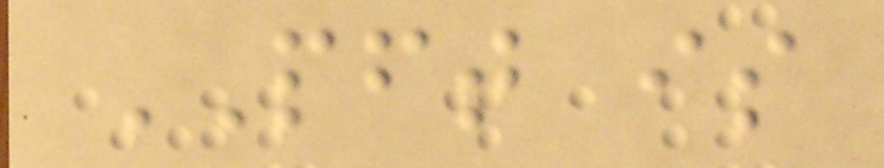PFT is
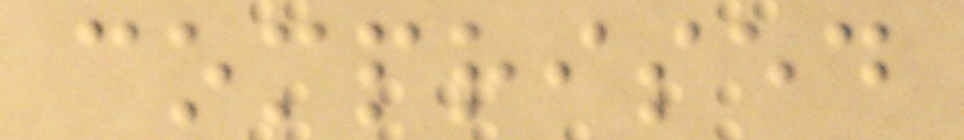comprised
